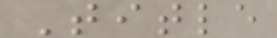Title
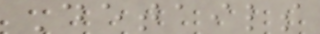Details
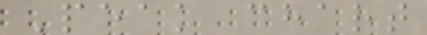Peak chart
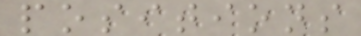positions
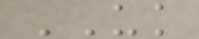UK
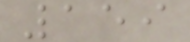159
